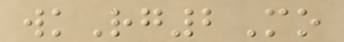wkRg2Mo
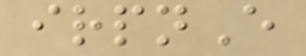irpnE
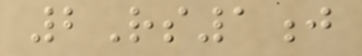2Rs1j
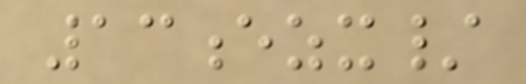13ezx/
